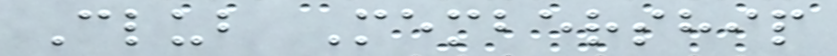Club Membership
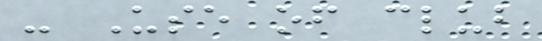- Use of club
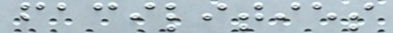facilities
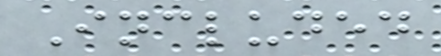Included
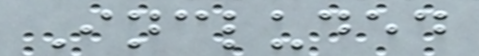Included
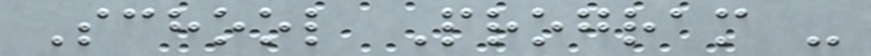School Program -
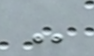-
